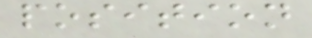position
